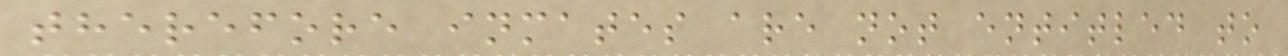therefore inmates are not entitled to
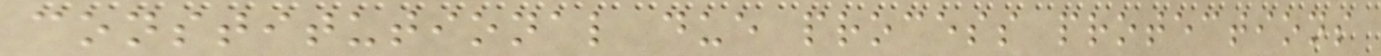constitutional due process protections
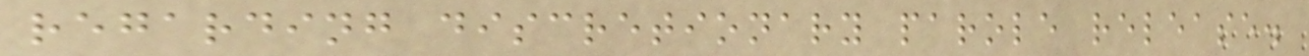regarding discretionary parole release.
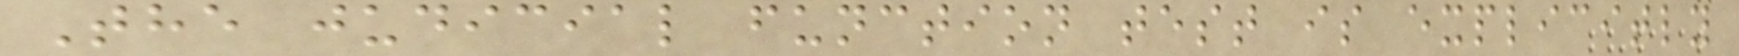The judicial function test is explicitly
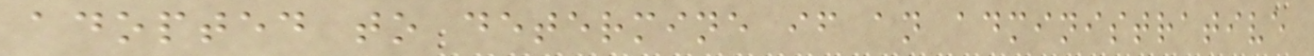adopted to determine if an administrative
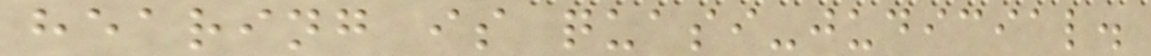hearing is quasi-judicial.
